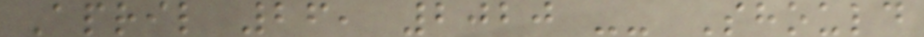April 26, 2020 -- Should
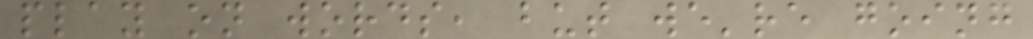play on words, but we're going
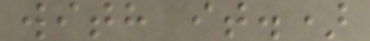with it.)
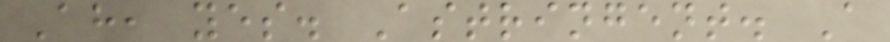Ah, yes. Astringent. A
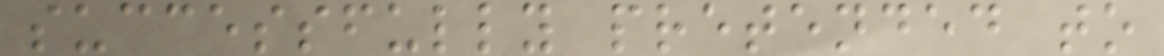successfully pretended to
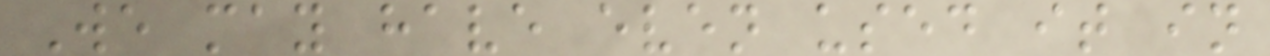We may have even used it in
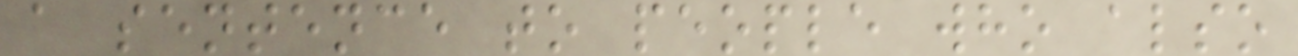a sentence to people who also
